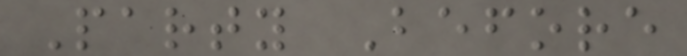Party Before
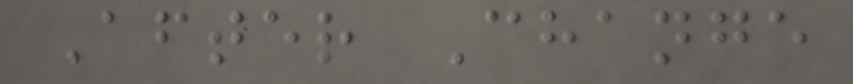After Change
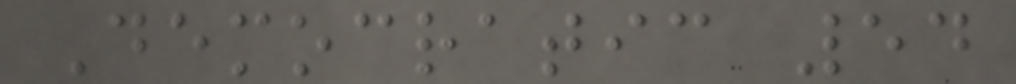Democratic 54
